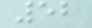52
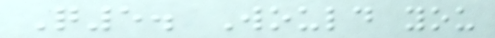Q5. Would you
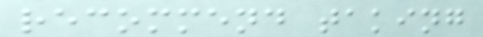recommend taking
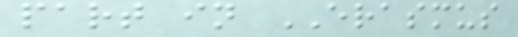part in ERASMUS
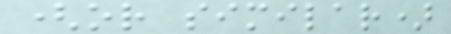(or similar)
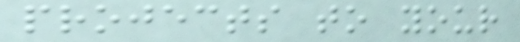projects to your
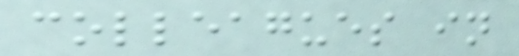colleagues in
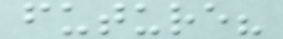future?
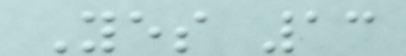Yes 13
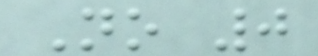No 0
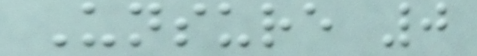Unsure 0
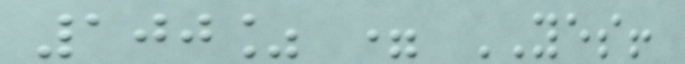100% = YES!
